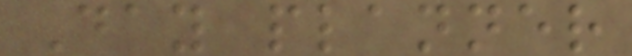Day planner
